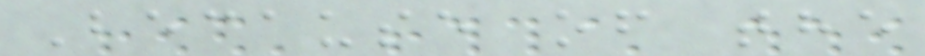Because of the
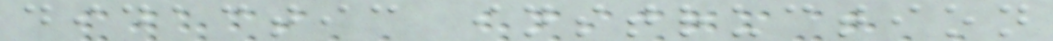didactic instruction
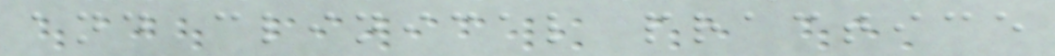and clinical practice
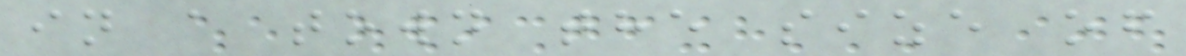in a town the size of
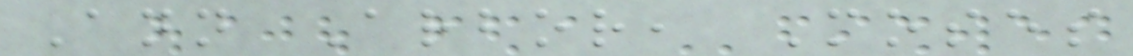Ann Arbor, Moses
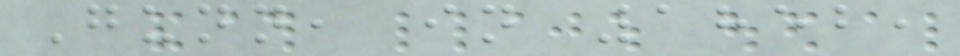Gunn, in 1852,
